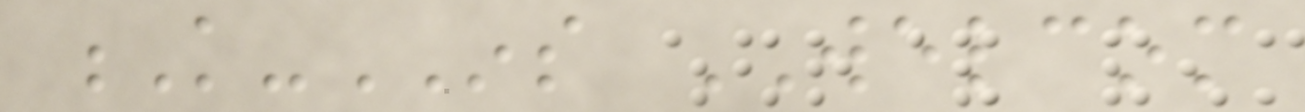K-INS WELCOM
